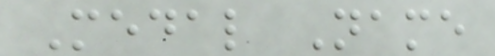Medal Name
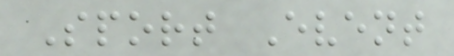Sport Event
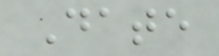Date
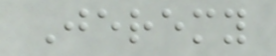Jeremy
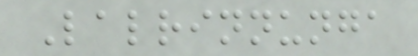Lalrinnunga
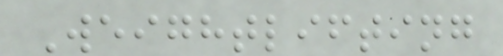Weightlifting
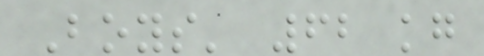Boys' 62 kg
